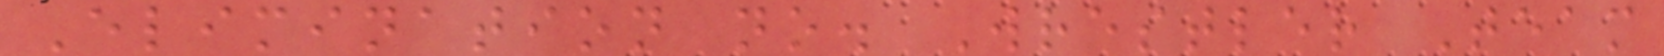Elimination no. Wrestler Team
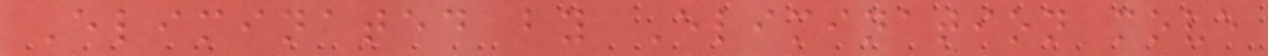Eliminated by Elimination move
